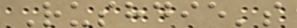Rushdie's
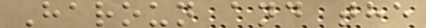Haroun and the
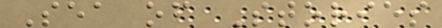Sea of Stories
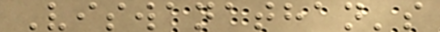Viswanathan's
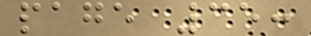page 35:
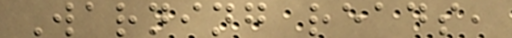Warning reads,
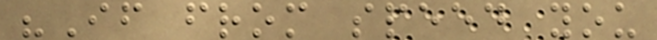"If from speed you
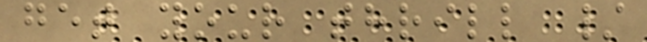get your thrill /
